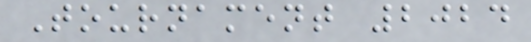Tournament 2024
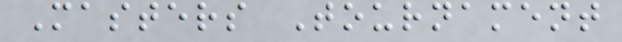Masters Tournament
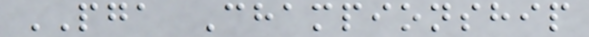PGA Championship
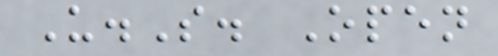U.S. Open
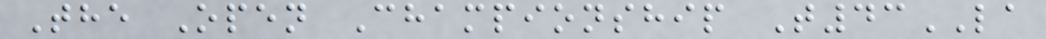The Open Championship T43LA
